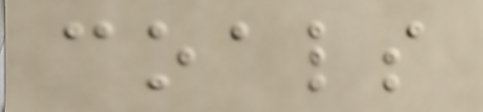coals
